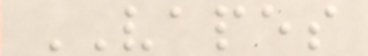VAPES
